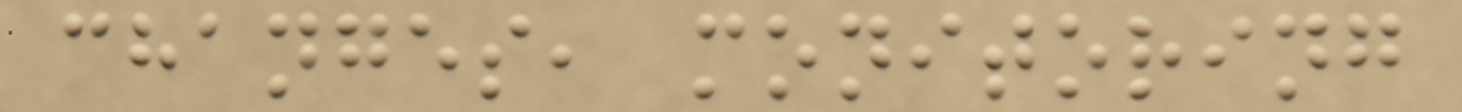changes, monitoring
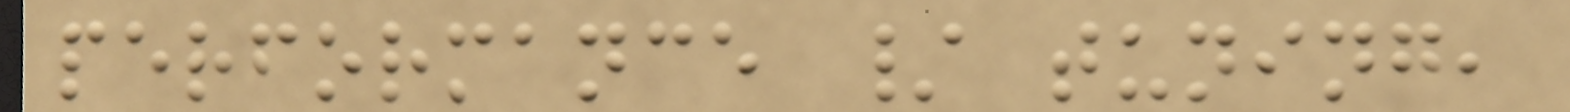performance / tuning,
